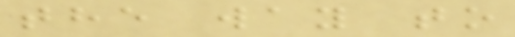the way to
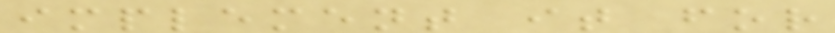implement it for
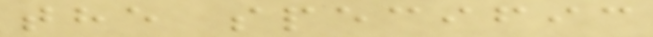the specific
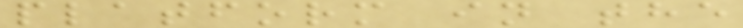platform in the
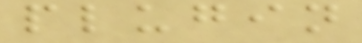plugin
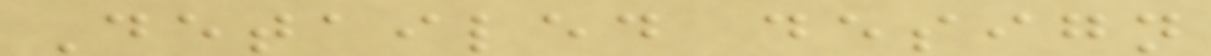Detailed design
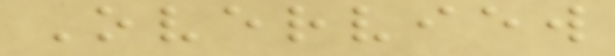Overview
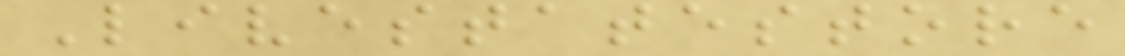Livestatestore
